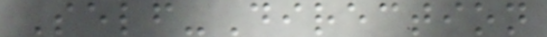Self-Direction
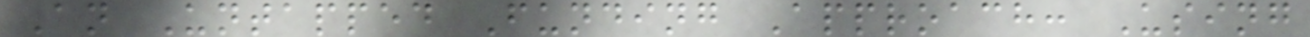An Untapped Funding Approach: Using
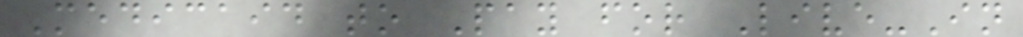Medicaid to Pay for Live-In
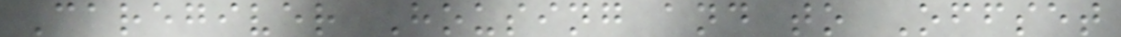Caregiver Housing and to Offset
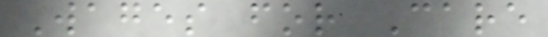Wages for Care
